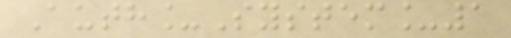Auth_System_1
